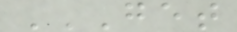GET
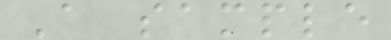A sample
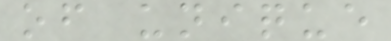of unique
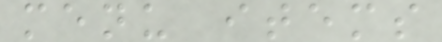menu items
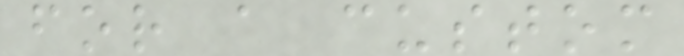for a custom
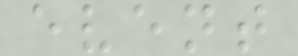event
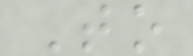To
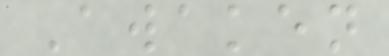Awaken
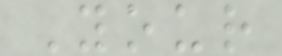Your
